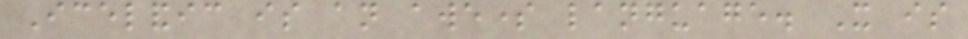Icelandic is an awesome language. It is
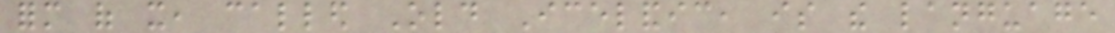form of it, called Old Icelandic, is the language
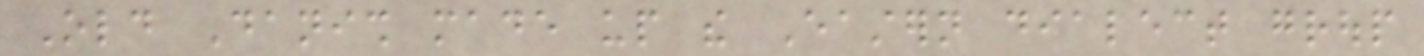Old Danish made up the Eastern dialect group
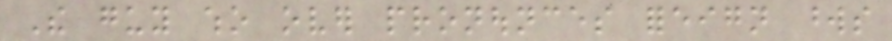The guy who over pronounces foreign words
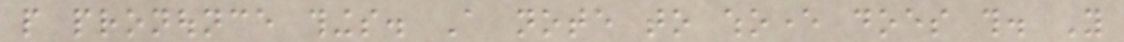people pronounce things. A note to whoever does this. You
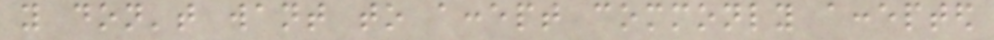you don't want to accept commonly accepted
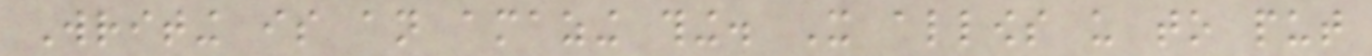Writing is an amazing thing. It allows us to put
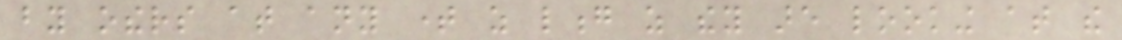by others at any time as long as they are looking at the
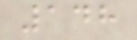148
